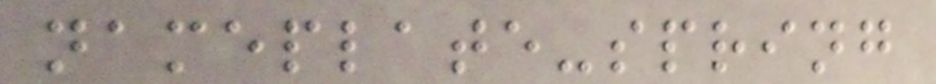nameplate-spring
